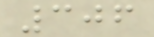306
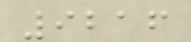9216
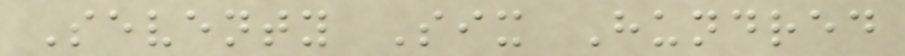Seventy Six Hundred
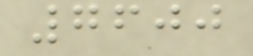7600
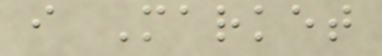i Market
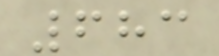683
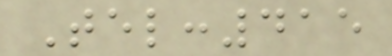Tel:415
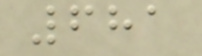681
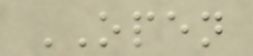OPEN
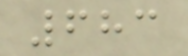683
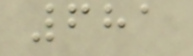681
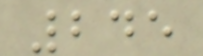245
